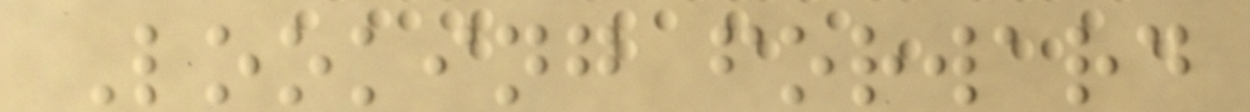Looking forward
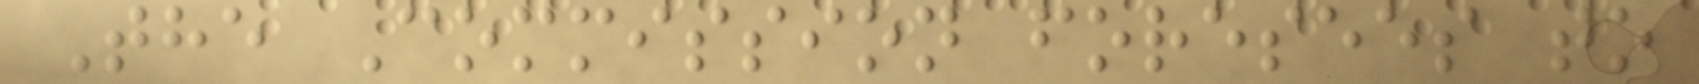The Commission foresees to
